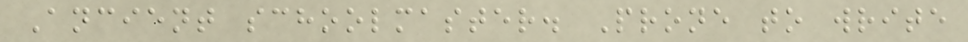Ancient schoolmaster. Prone to write
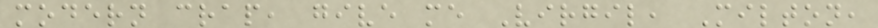modern crap, give me Virgil, Milton,
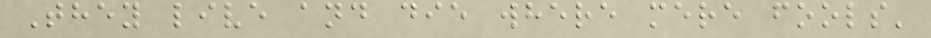They live and die where mere fools'
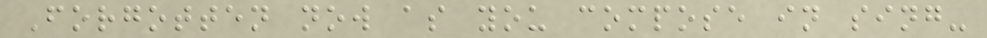Forgotten now as you compose in sing-
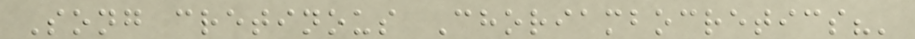Song cretinous Choriambocretics?'
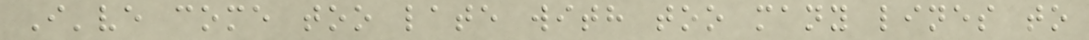I've come too late with too many lines to
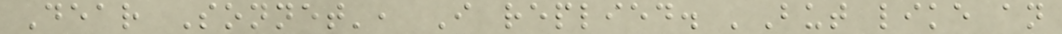Dear Sonnet', I replied. 'But like an
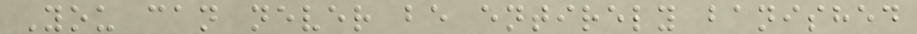You can never be entirely banished
